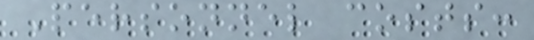Personnel costs:
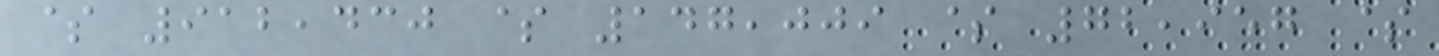$ 912,430 $ 147,009 $ 72,957 $
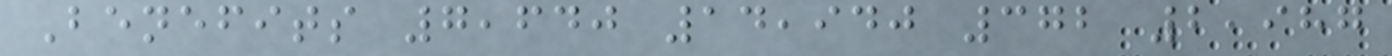Benefits 7,640 14,940 372 2,987
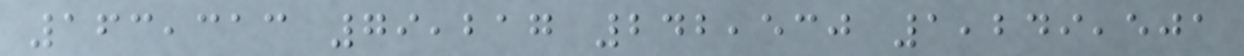163,313 79,217 242,530 1,249,501
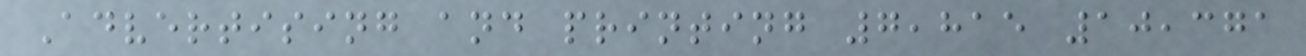Advertising and printing 7,815 10,371
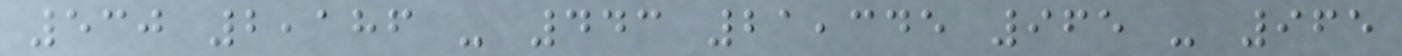530 2,186 - 443 21,345 965 - 965
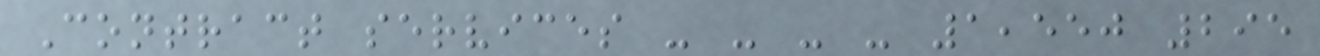Contract services - - - - 1,550 295
